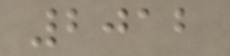2012
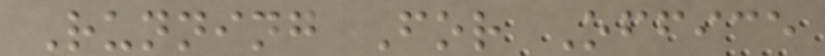Running For Office
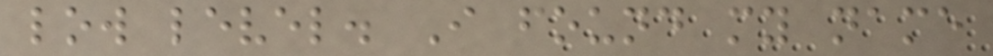low level. I found my name
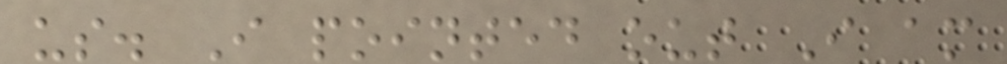us. I pointed out I am
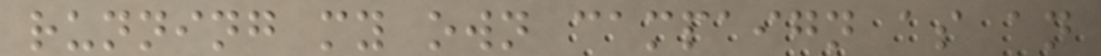running my own campaign as an
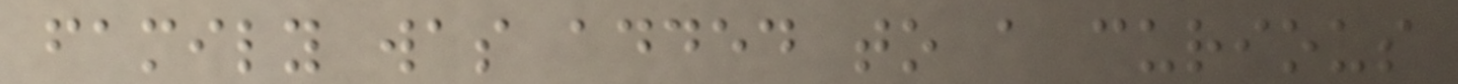family was added to a curious
